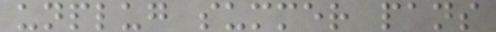unplug summer pans
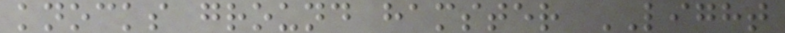knocks ground hamster LIGHT
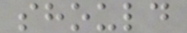should
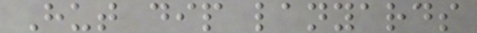Hut dip lanyards
